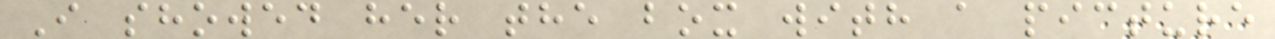I showed her the box with a picture
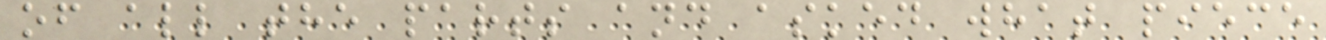of all the parts and asked what piece
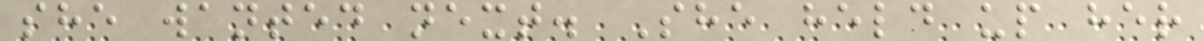she wanted next. She held up her
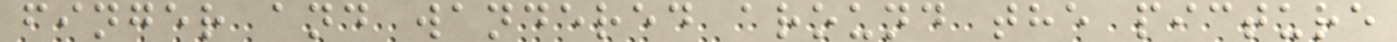finger and wandered around the picture
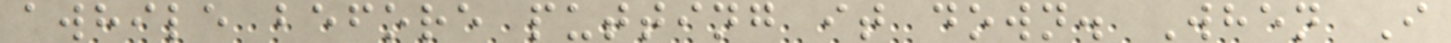awhile before putting it down. When I
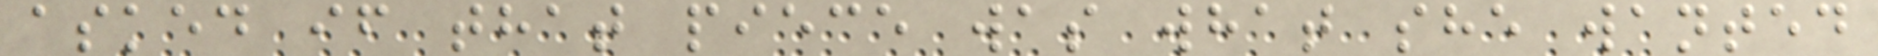asked if that piece was what she wanted
